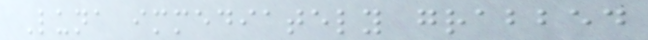Luna immediately grabbed
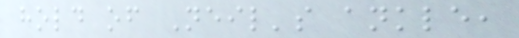hold of Neil's ankle,
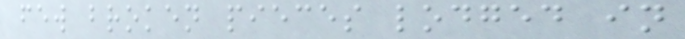few broken pieces lodged in
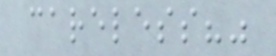careless?"
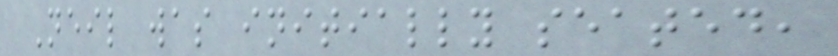Neil was initially seated,
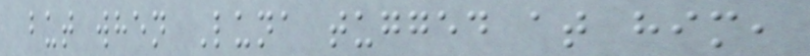but when Luna tugged at him,
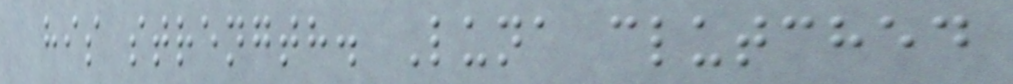his strength. Luna clutched
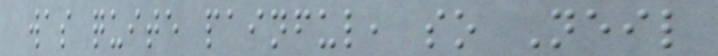was quite painful, so Neil
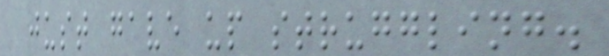just gave up struggling.
